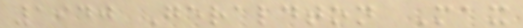1940 Geraldton Max
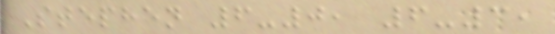Stephen 6-0, 6-3,
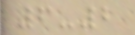6-2
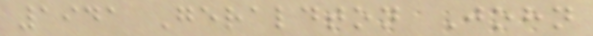1941 Geraldton John
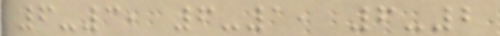6-3, 6-1, 6-2
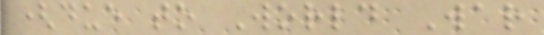(due to World War
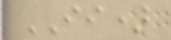II)
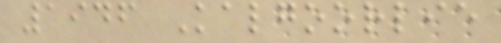1946 Kalgoorlie
